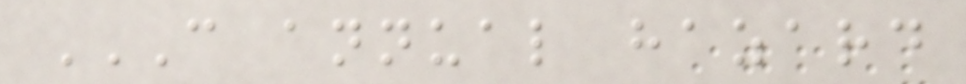C ANNUAL HAZARD
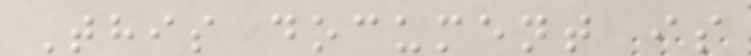This document is
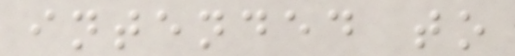intended to
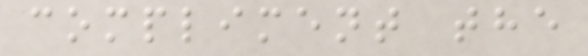compliment the
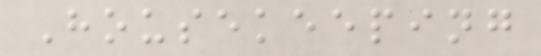Housekeeping
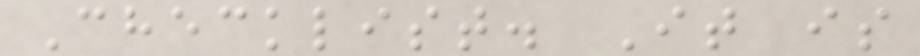Checklist. It is
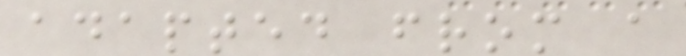adapted from a
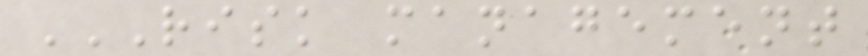RISK MANAGEMENT
